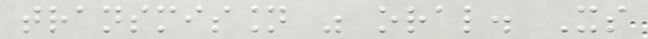transmission was oral. Its
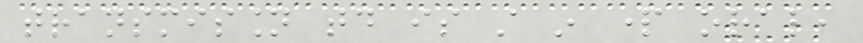transmission today is still in part oral,
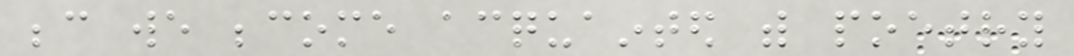because we become acquainted with poetry
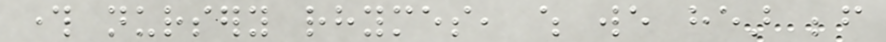through nursery rhymes, which we hear before
